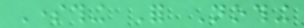Something For Nothing
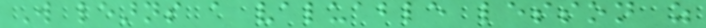Will learns a valuable lesson as
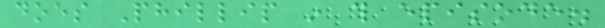does Phillip in this episode.
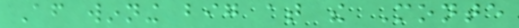After winning big at the Monte
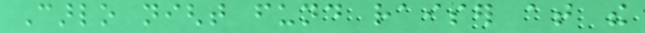Carlo night fund raiser at the
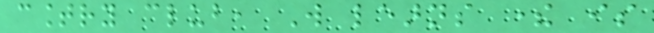country club, Will learns there is
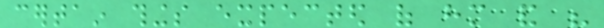certain things expected of him and his
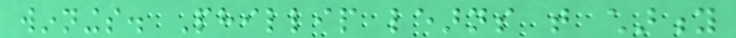winnings. Phillip learns that charity
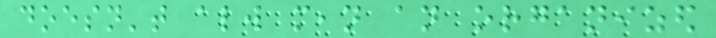doesn't always mean an organized
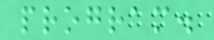program.
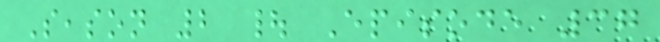Season 2 | Episode 37
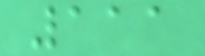111
